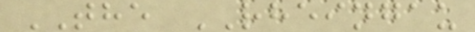THE RHEINGAU
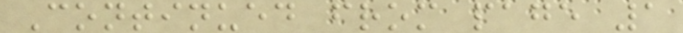Continued from page 1
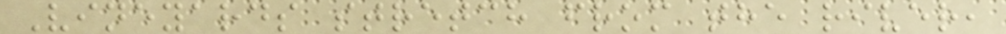Vineyards stretch from the river,
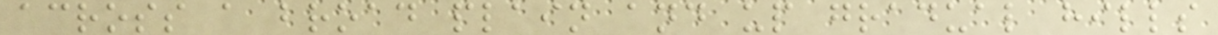across a broad plain and up gradual hills
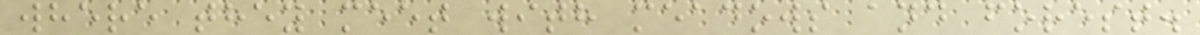where they meet with meadows and forest.
